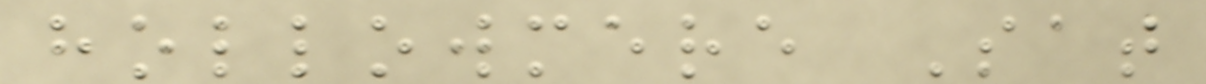hollowmere Sat
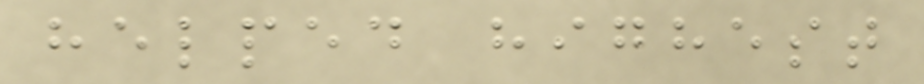helped highest
